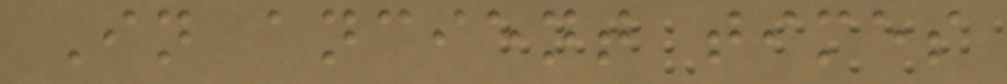In ancient times
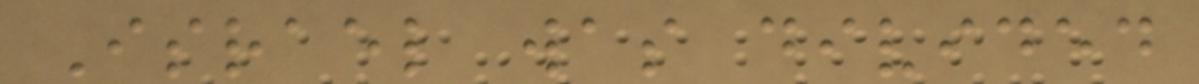Israel was divided
